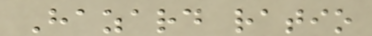Hazard ratio
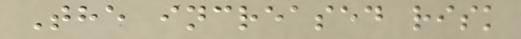The increased risk
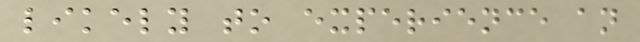likely to experience an
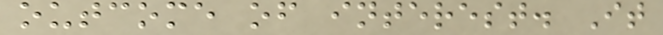outcome of interest. It
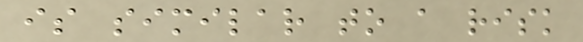is similar to a risk
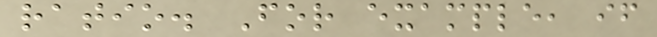ratio. For example, if
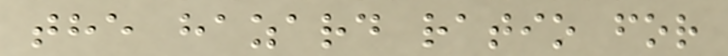the hazard ratio for
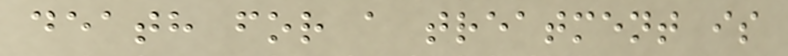death for a treatment is
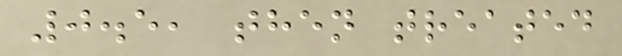0.5, then treated
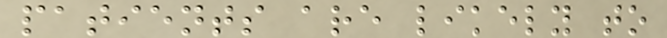patients are likely to
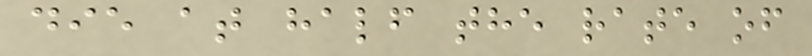die at half the rate of
